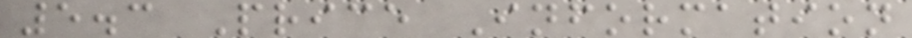5.3 Price Information
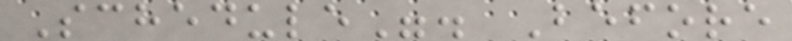Schedule". Before
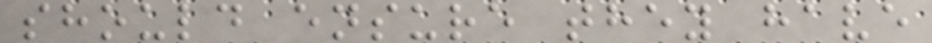should ensure they have
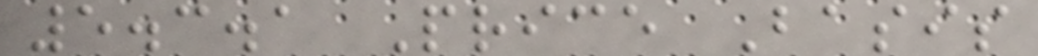5.3.1 Price Basis
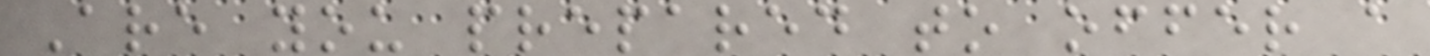Are you prepared to offer a
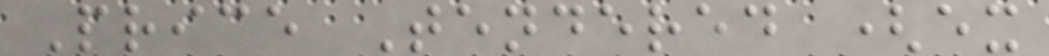Price Tendered (ex
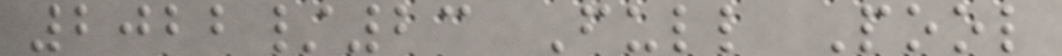2022/23 Full Pool
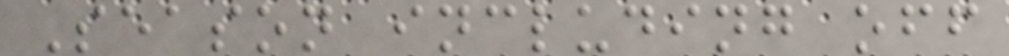Season including off
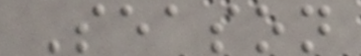Season
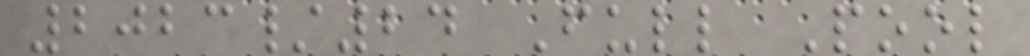2023/24 Full Pool
